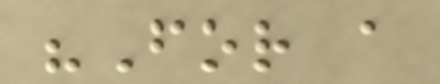"For a
